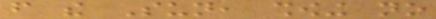from the Sun, showing no
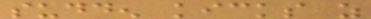sudden kicks as
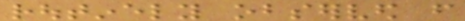routinely observed from
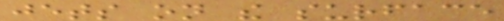jets on the surface
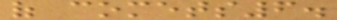of comets6.
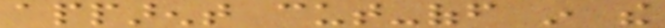apparent cut-off in the
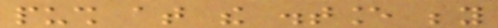push at the distance beyond
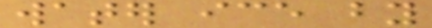water ice by
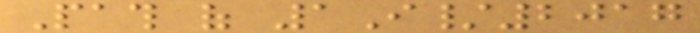Path of 1I/2017
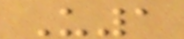U1
